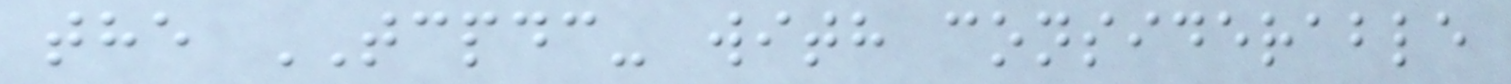the TCPDC- with considerable
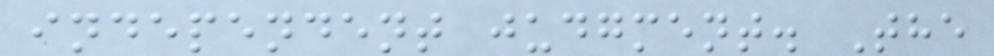independent judgment. The
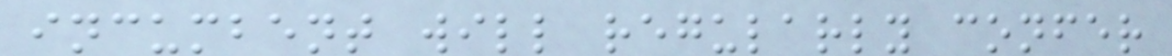incumbent will regularly confer
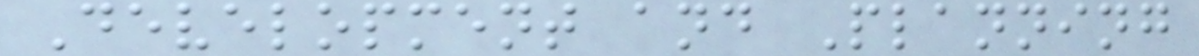Development and Planning
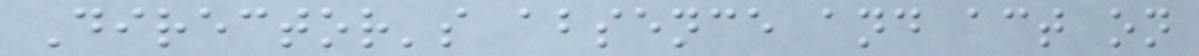Director's absence and act on
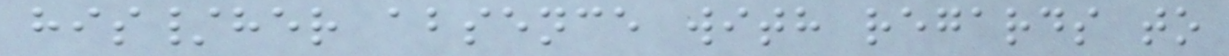his/her absence with regards to
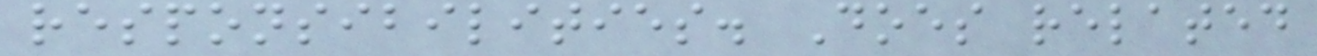responsibilities. Does related
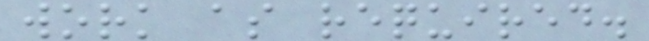work as required.
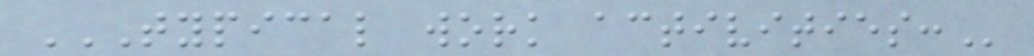TYPICAL WORK ACTIVITIES:
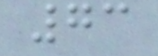73
